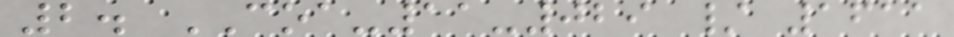2. COA-11-029 / 1611
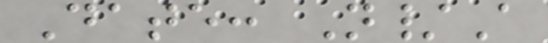Date: N/A
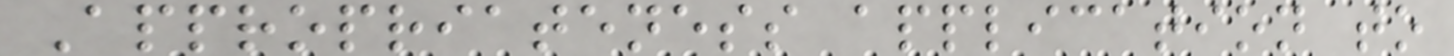Appropriateness application to
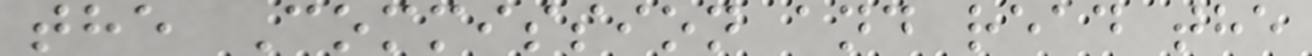the Commission and read the
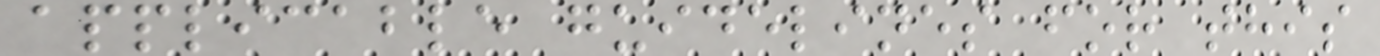applicable guidelines for this
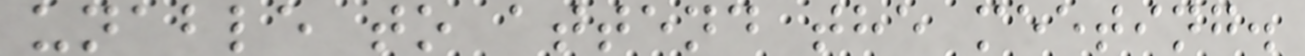unable to attend the meeting.
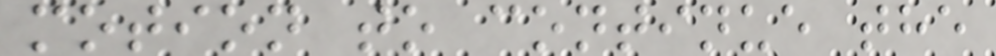motion to continue the
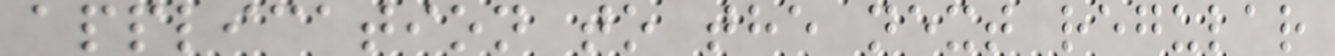application to the next regular
